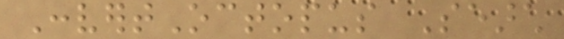ConvertOctopus Search
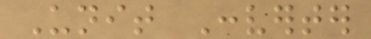Unit Converter
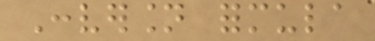Conversion formula
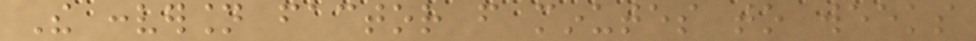The conversion factor from minutes to weeks
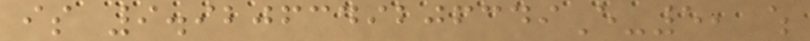is 9.9206349206349E-5, which
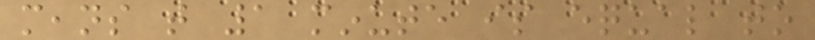means that 1 minute is equal to
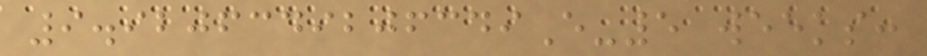9.9206349206349E-5 weeks:
